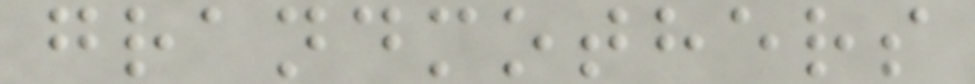grandmothers
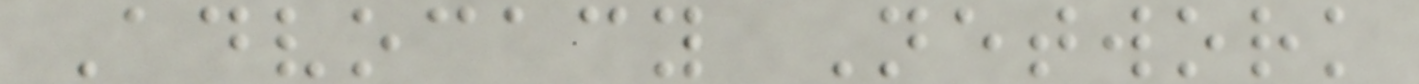Advocacy Network
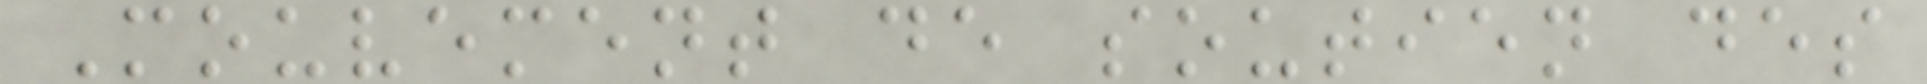Mouvement de soutien des
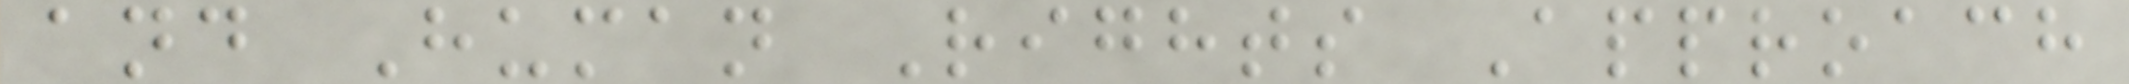and Human Rights Approach
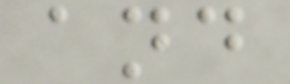and
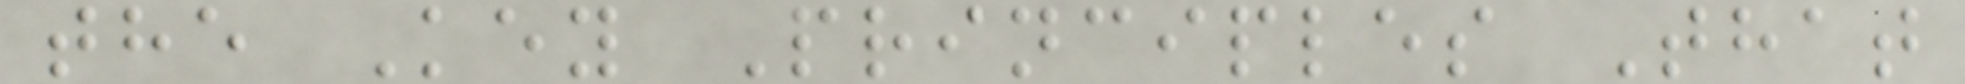the Key Principles That
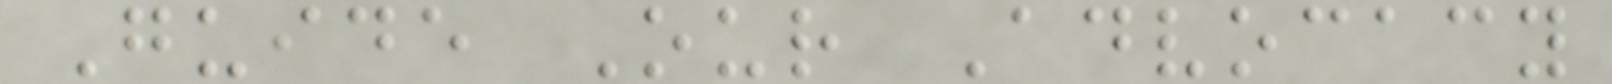Guide Our Advocacy
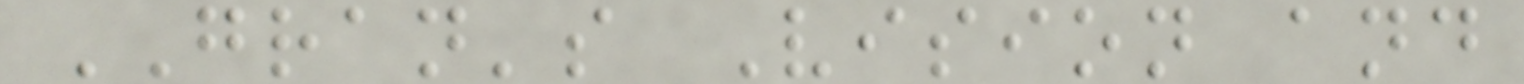GRAN's Vision and
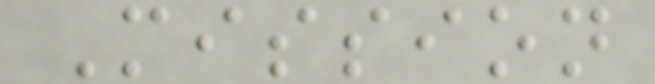Mission
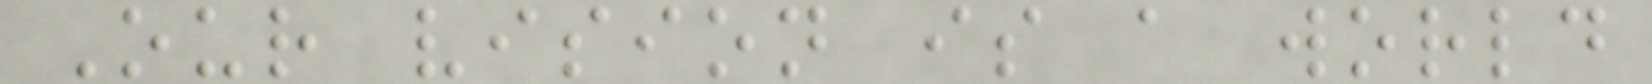Our vision is a world
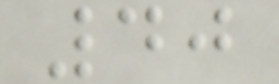40
